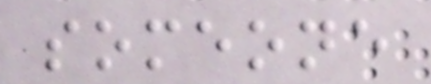someone
